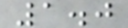1.0
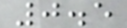0.5
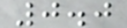0.0
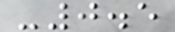-0.5
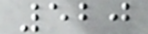520
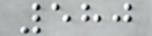580
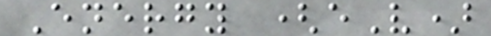Energy (eV)
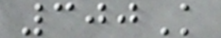300K
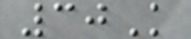30K
